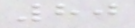80
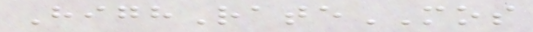HighRateMOS
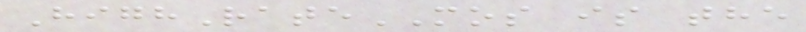HighRateMOS is the
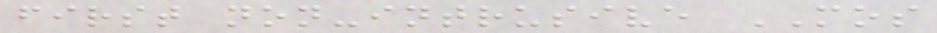first non-intrusive MOS
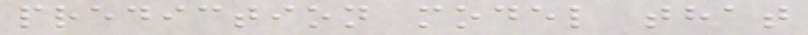prediction model that
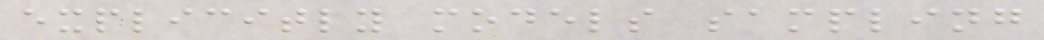explicitly models sampling
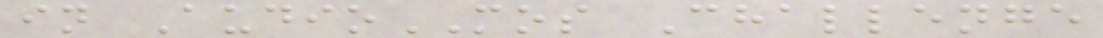in AudioMOS Challenge
